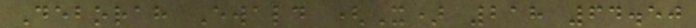Deborah Ewald (X) 218 64.50
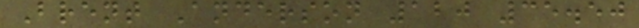Brent Anderson 120 35.50
